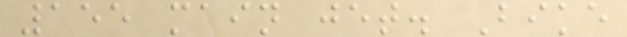155 main jet. Bike
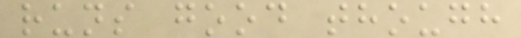runs good though
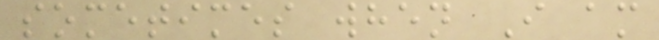sometimes when I am
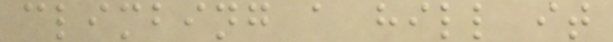climbing a hill it
